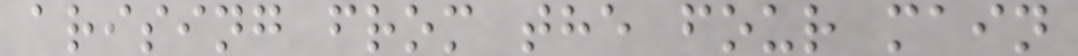arising from the four main
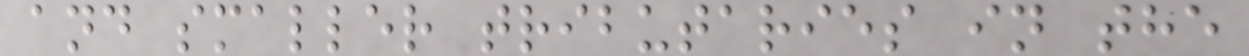and smaller tributaries in the
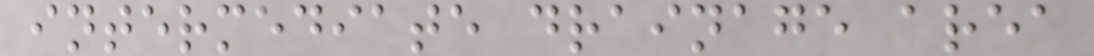intermediate drainage area
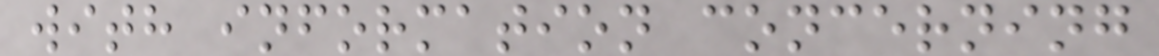with information concerning
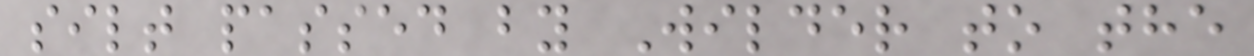silt passed by Wilder to the
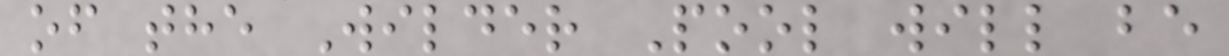of the Wilder Pool will be
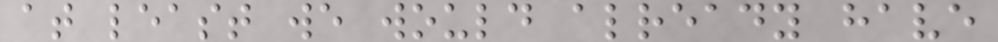at least we would already have
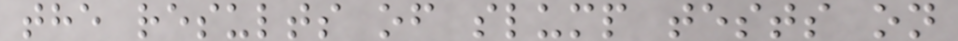the results of slump tests on
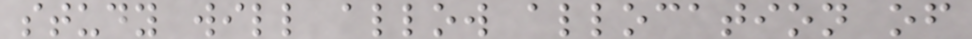study will allow allocation of
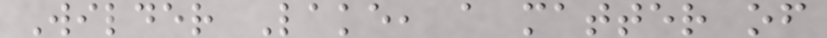Wilder Lake, a matter of
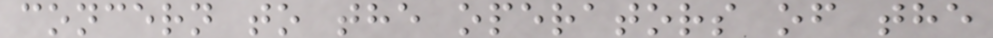concern to the operators of the
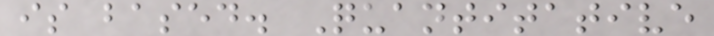is based. Quantitative
